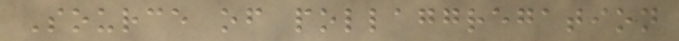Source of pollaggregation
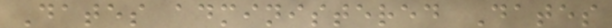Dates administered Dates
